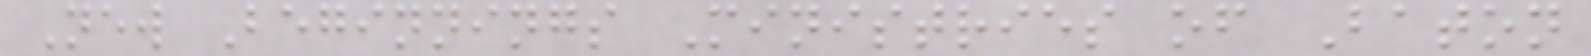New Beginnings Ministries of Baton
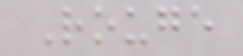Rouge
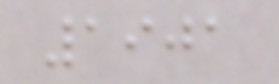1901
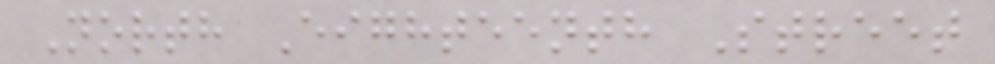North Eighteenth Street
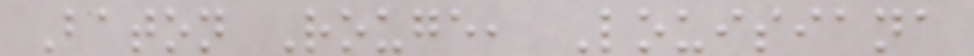Baton Rouge, Louisiana
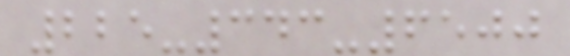225-343-6500
